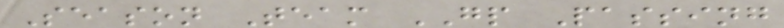Season Team GP Passing
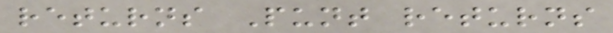returns Punt returns
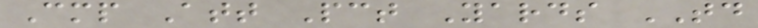Cmp Att Pct Yards TD
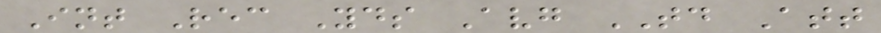Int Rec Yds Avg TD Att
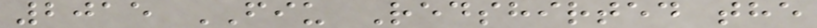2015 FIU Redshirted the
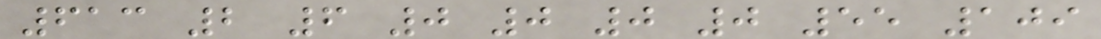613 2 6 0 0 0 0 55 109
